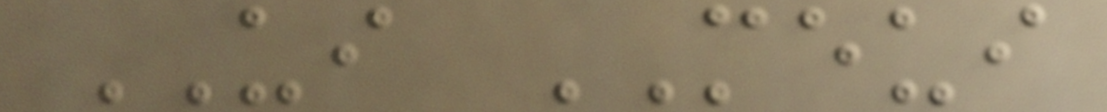UI MEUI
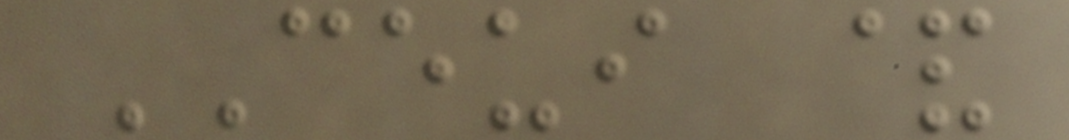CEUI &
